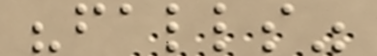"falls"
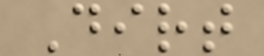Dirt
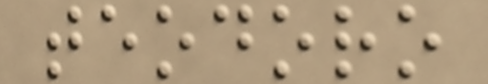teodoro
